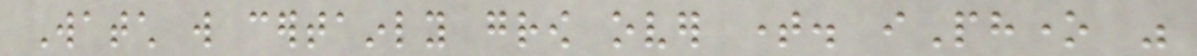Watch will certainly grow over time. iPhone was
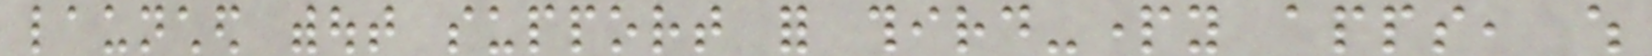launched without support for third-party apps, which
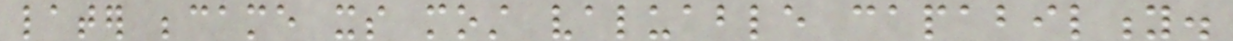later became its most valuable capability.
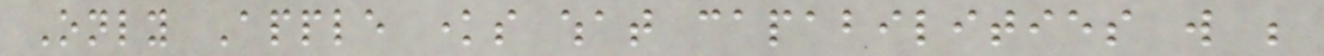Only Apple knows what capabilities will be
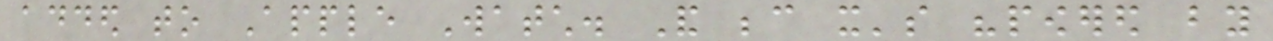added to Apple Watch. And because it's "powered by
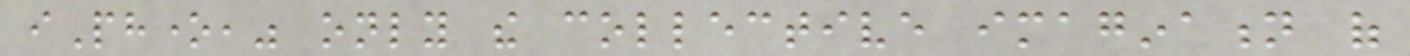iPhone," only the collective imagination of
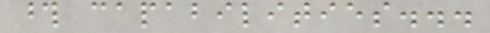those capabilities...
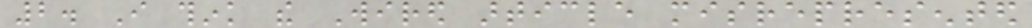2. I think the Wired article misrepresented
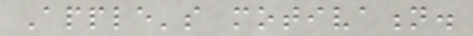Apple's motivation.
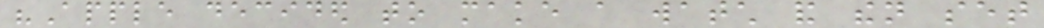"Apple decided to make a watch and then set
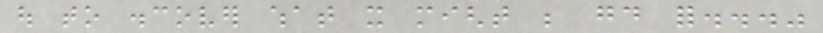out to discover what it might be good for..."
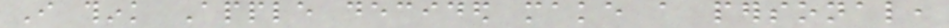I think Apple decided make a personal,
